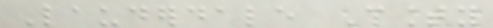Lauderdale County
